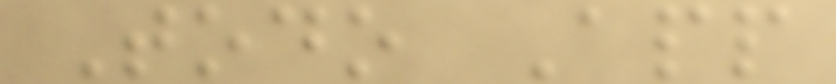Todo App
